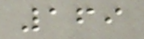169
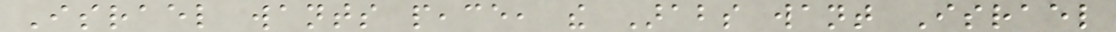Israel wants peace, the Arabs want Israel
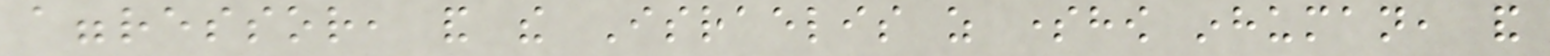aggressor, and the Israelis as somehow inhuman, and
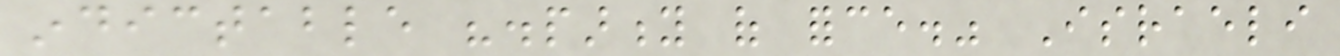indictable "disparity of force." Israeli
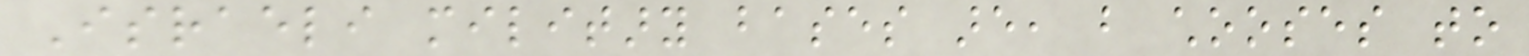Israeli military bases are, but chooses to
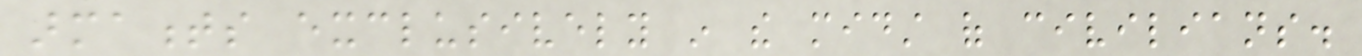armaments exclusively in the midst of civilians.
